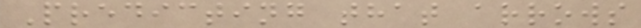Predicting that arrows
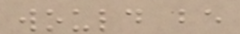would be
